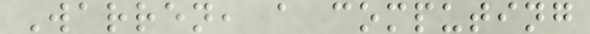Warren, a computing
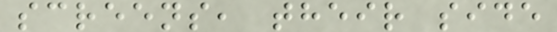screens, their side
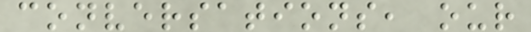conversations, our
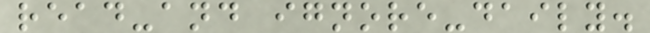read-and ignore-daily.
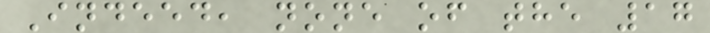Indeed, none of the 17
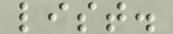list.
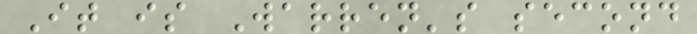It is Warren's second
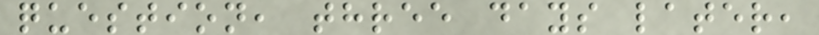question, three days later,
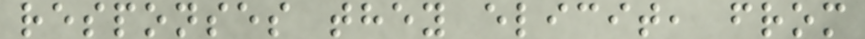responses they elicit, from
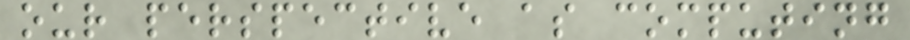our perspective as computing
